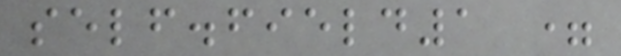self.field1 =
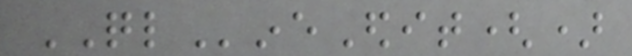QLineEdit()
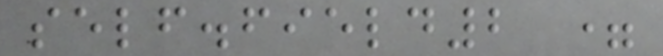self.field2 =
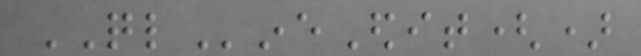QLineEdit()
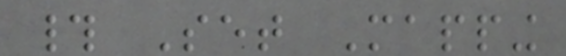# Set Mapping
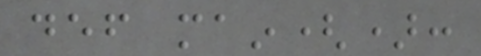def main():
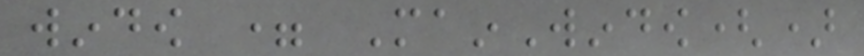window = MainWindow()
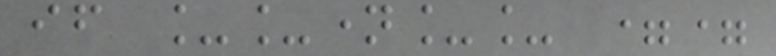if __name__ ==
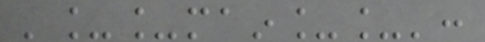'__main__':
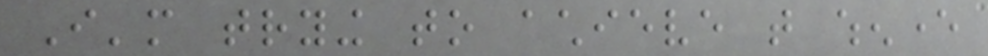I'm trying to achieve that whenever
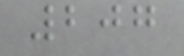207
